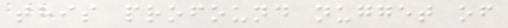this profound nugget of
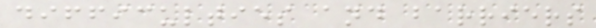difficulties and barriers
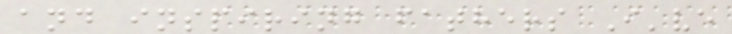and inspiring fathers I've
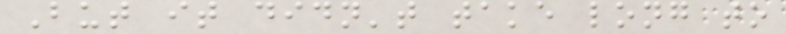But it didn't take long to
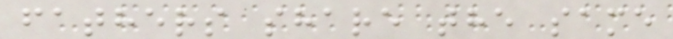fathers share the same
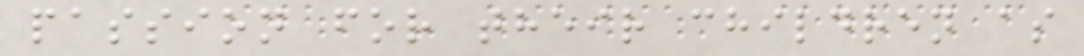passion for their children as
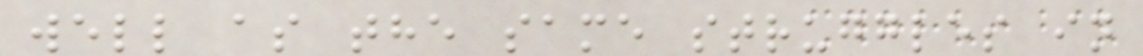well as the same struggles in
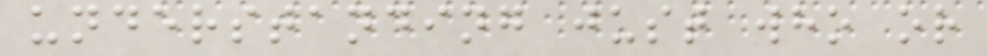understanding just who or
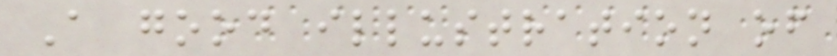A good illustration of
